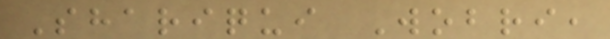Shariqui Wobri,
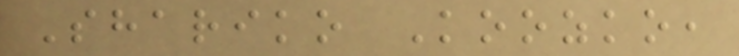Shariko Koozko,
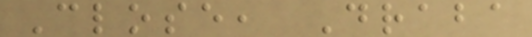Close, Draba
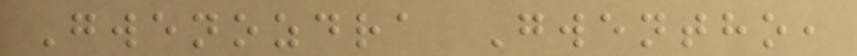Gwenozdra Gwentho,
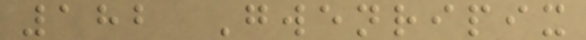182 Gwenripix
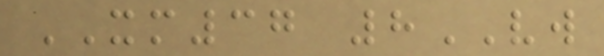XM37 8VW
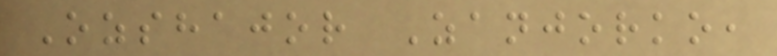Ozshajor Zanjorko,
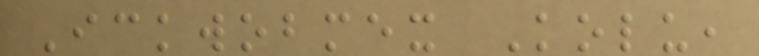Ickwobmex Kolu,
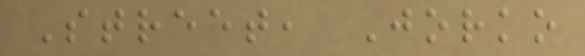Street, Jorko
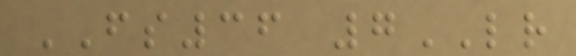FS36 7LR
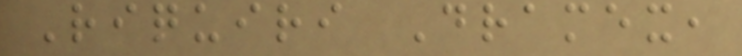Riquiri Dramex,
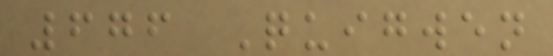676 Quigwen
